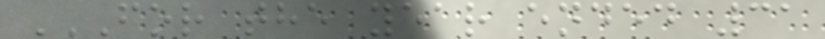FOR THE YEAR ENDED 31
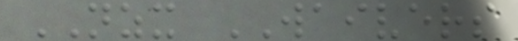NZX WAIVERS
